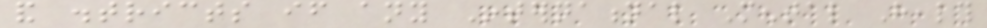and districts if any International Mental Health
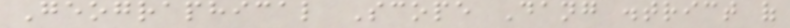Geographical Scope Dang district of
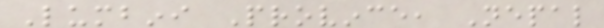Lumbini Province, Nepal
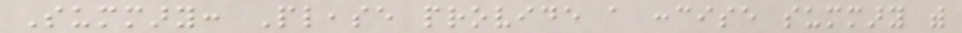Summary: Please provide a concise summary with
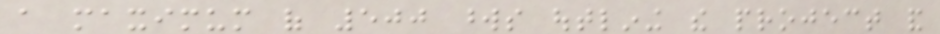a maximum of 500 words outlining the project and
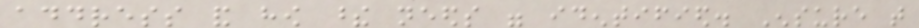address and how these needs were identified. Ensure that
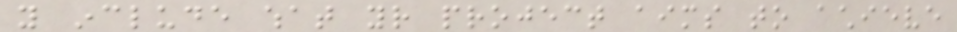you include what your project aims to achieve
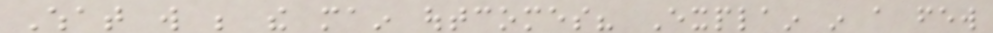What will be the main outcomes? Explain in a few
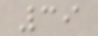39
